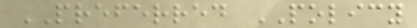PREFERRED POLICY
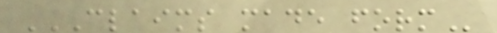CLAIMS MADE FORM
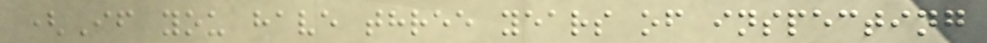(If you have three years of inspecting
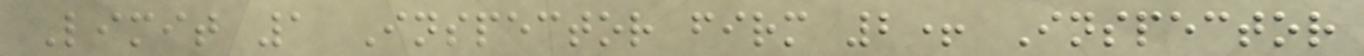Limit 1 Inspector firm 2+ Inspector
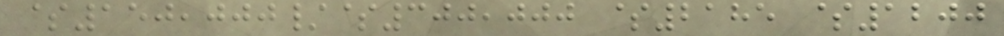$150,000/$300,000 $2185 $1200
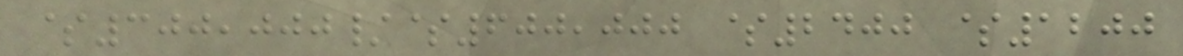$300,000/$600,000 $2400 $1200
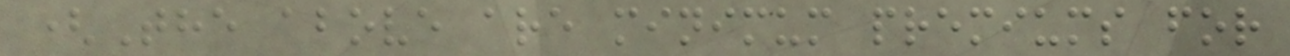(The above are minimum premiums for
